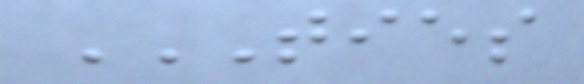TIES
